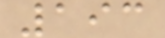193
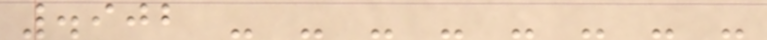.902 - - - - - - - -
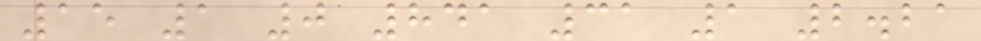15 1 0 841 31 1 2.21
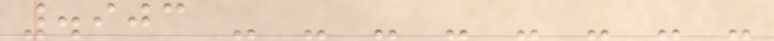.903 - - - - - - - -
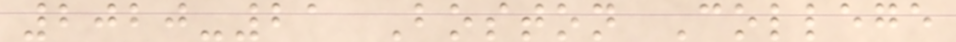2020-21 Boston College
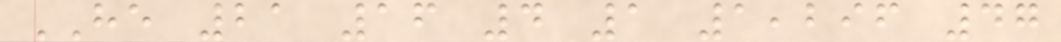HE 21 16 4 1 1,296 47
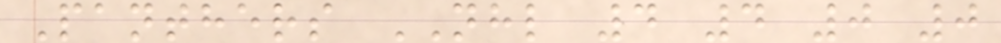Panthers NHL 4 4 0 0
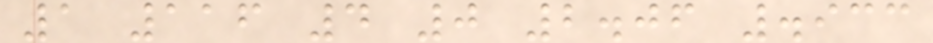1 116 4 0 2.06 .933
